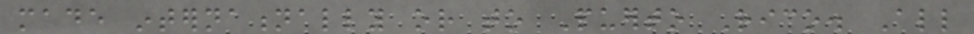made internationally or to Puerto Rico. All
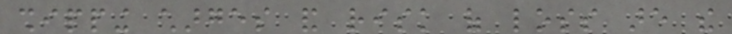shipping charges and risk of loss are the
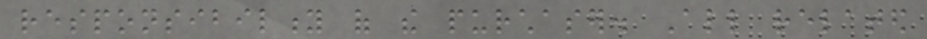responsibility of the purchaser. All related
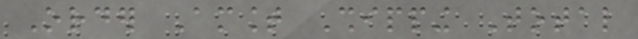Order Amount Shipping Total
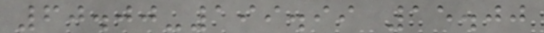60.00-199.99 15.00
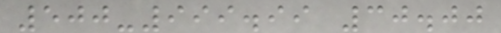500-999.99 30.00
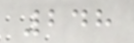248
